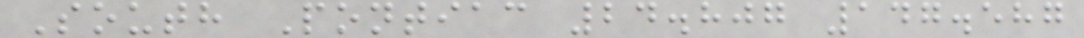South Pontiac 24.807 147.587
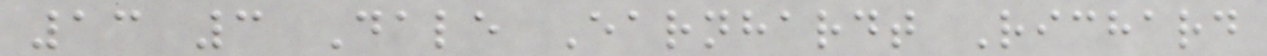13 3 Dale Earnhardt Richard
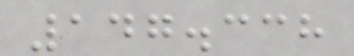147.338
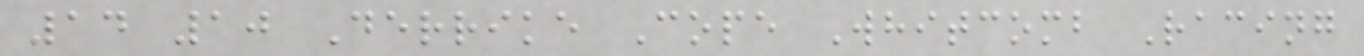14 10 Derrike Cope Whitcomb Racing
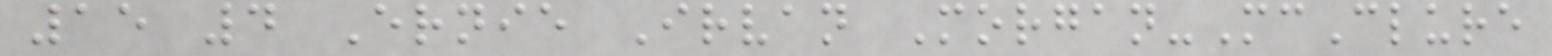15 4 Ernie Irvan Morgan-McClure
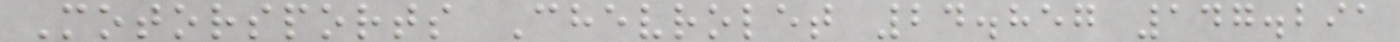Motorsports Chevrolet 24.857 147.291
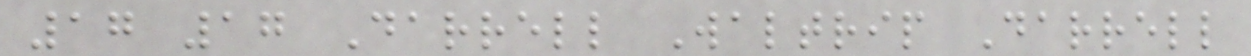17 17 Darrell Waltrip Darrell
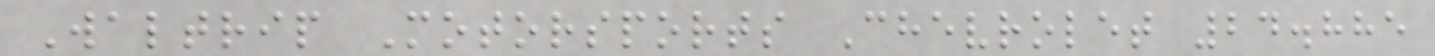Waltrip Motorsports Chevrolet 24.885
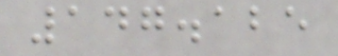147.125
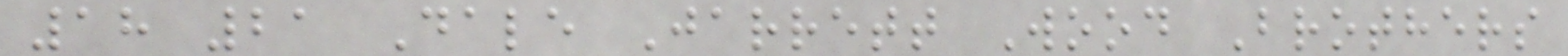18 21 Dale Jarrett Wood Brothers
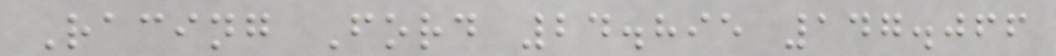Racing Ford 24.895 147.066
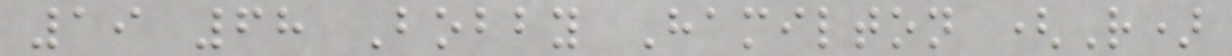19 68 Bobby Hamilton (R)
